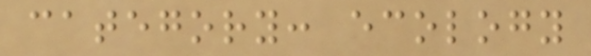category: ecology
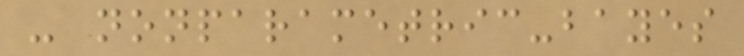- nonparametric-bayes
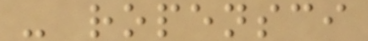- ropensci
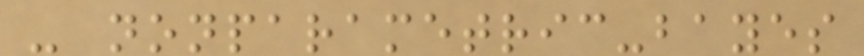- nonparametric-bayes
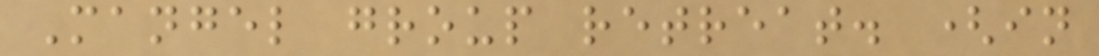Mangel group retreat. (in
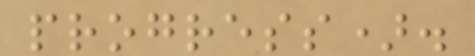progress).
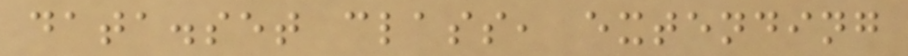data.set class, extending
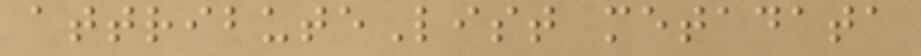attributeList metadata
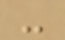-
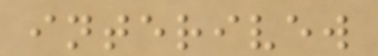interivew
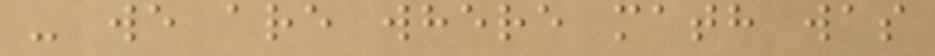- we are where math was
